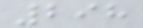298
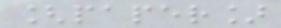[paper]
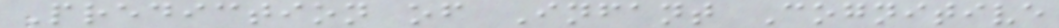Prediction of Infant Cognitive
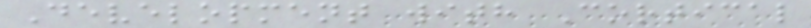Development with Cortical
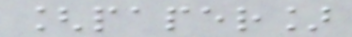[paper]
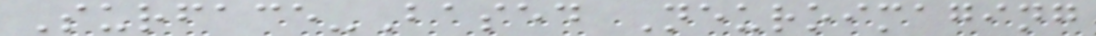Surface-Based Neuroimaging
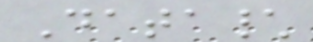Data\
